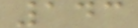143
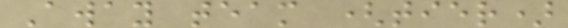Away team (tier)
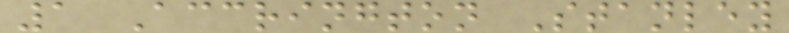1 Accrington Stanley
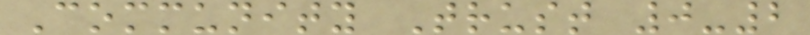Community Trust 0-2
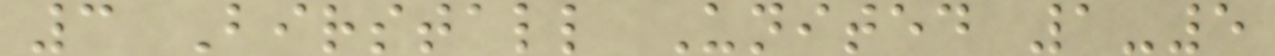3 Birstall United 1-5
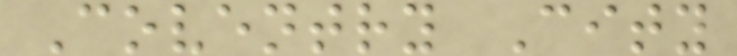Coventry City
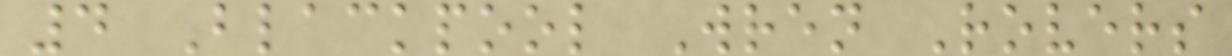4 Blackpool Wren Rovers
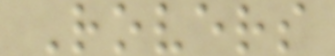Rovers
